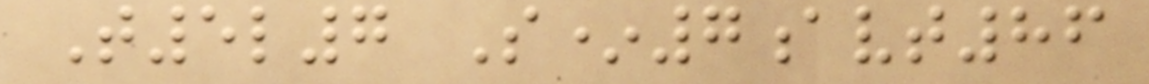T5l7 S*7avt86
